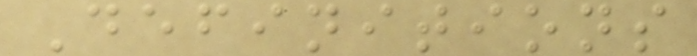Definitions
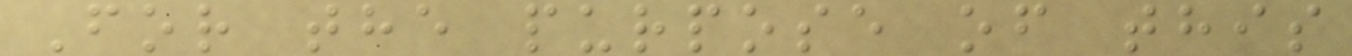For the purpose of this
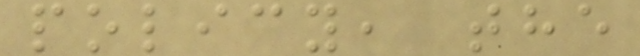policy, the
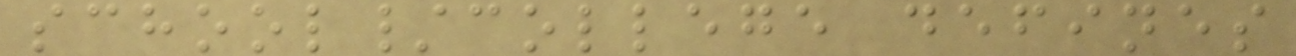school/college defines
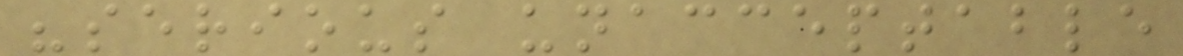"serious unacceptable
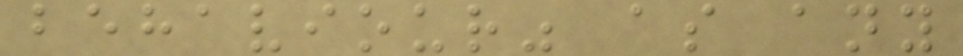behaviour" as any
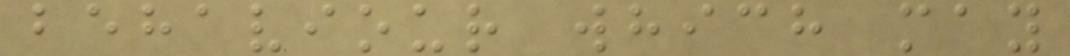behaviour which may
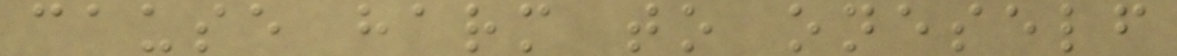cause harm to oneself
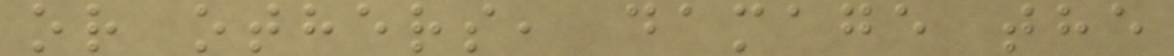or others, damage the
